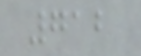712
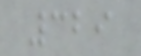329
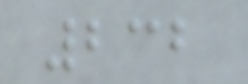232
